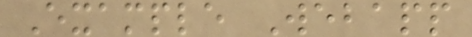Example Webapp
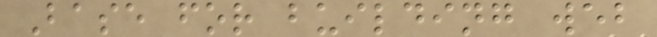Base for building web
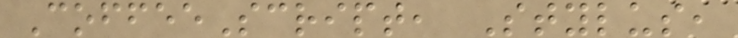CoffeeScript, Stylus,
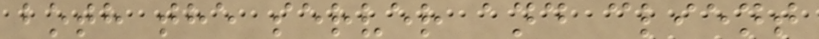both the server and client
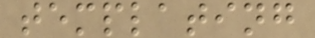templating
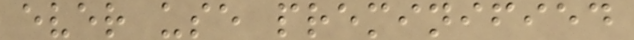ever use preminified
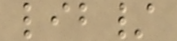lib/
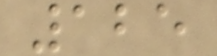125
